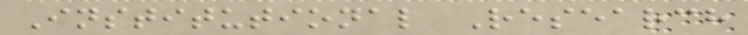Institutional Research
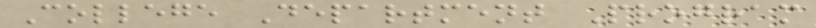College Department Program
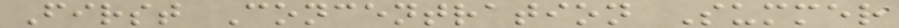First Concentration Summer
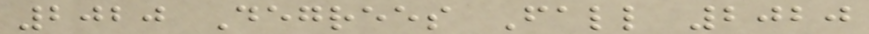2020 Degrees Fall 2020
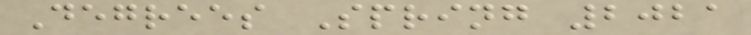Degrees Spring 2021
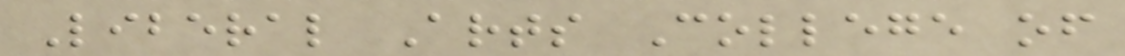Liberal Arts College of
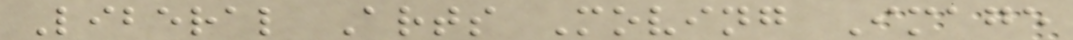Liberal Arts Moving Image
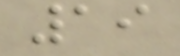19
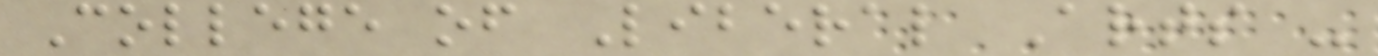College of Liberal Arts -
